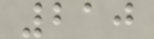210
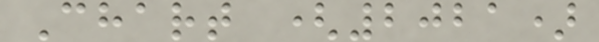Chart (2021)
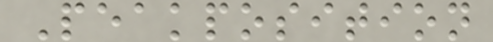Peakposition
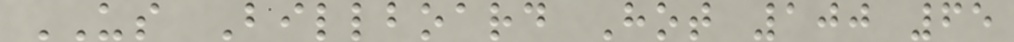US Billboard Hot 100 65
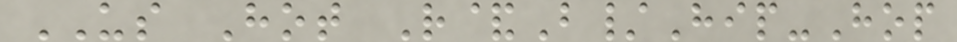US Hot R&B/Hip-Hop
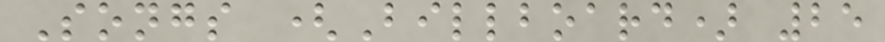Songs (Billboard) 25
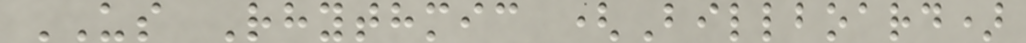US Rhythmic (Billboard)
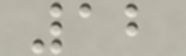12
